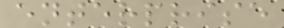enterprise
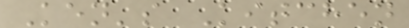Ken's Kitchen
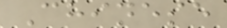Chinese
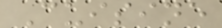Cuisine
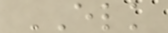ELK
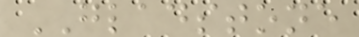GLADSTONE
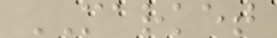MARKET
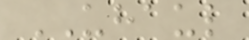UHAUL
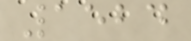1524
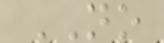NO
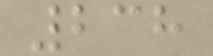238
